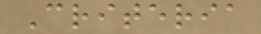Criteria
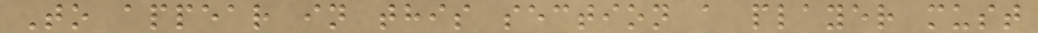To appear in this section a player must
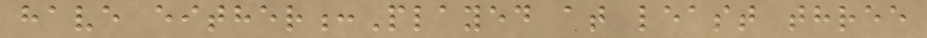have either:Played at least three
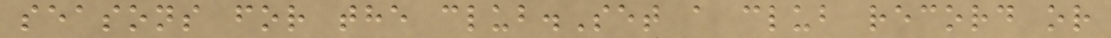seasons for the club.Set a club record or
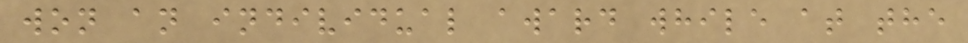won an individual award while at the
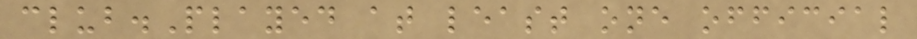club.Played at least one official
